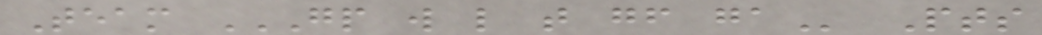Team GP W L T GF GA Pts
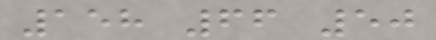158 66 50
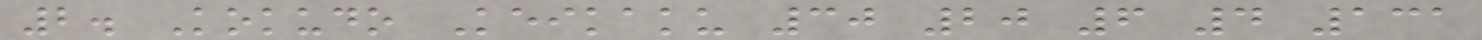2. Kokudo Keikaku 30 20 6 4 131
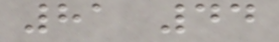81 44
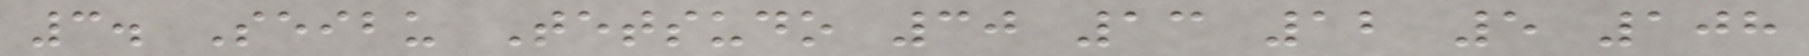3. Seibu Tetsudo 30 13 12 5 108
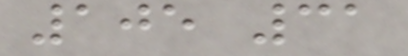105 31
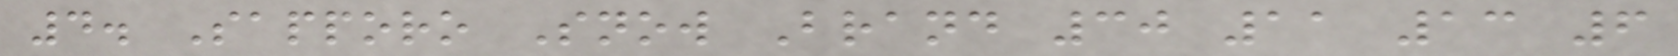4. Sapporo Snow Brand 30 11 13 6
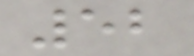52
